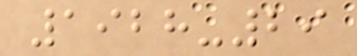1928-29
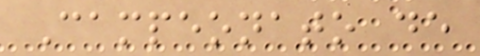Campeonato de
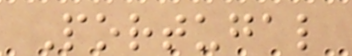Portugal
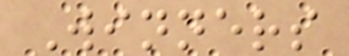Winners
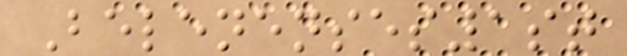Belenenses1st
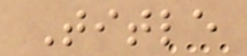Title
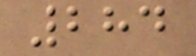284
